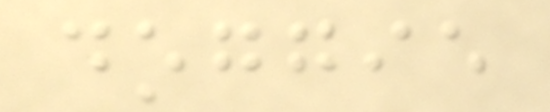doggie
